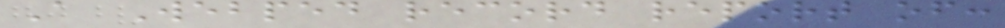A Webped record report of:
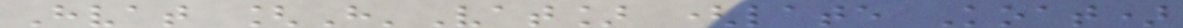Hvat [H'Vat] (late Koat)
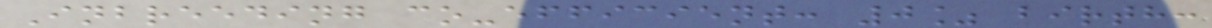Inbreeding co-efficient: 0% birth:
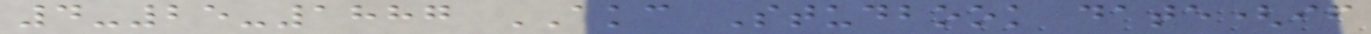4-25-1887 AKC Studbook date(if
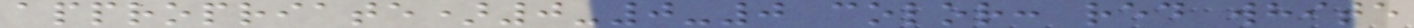appropriate)0-0-0 color: red white
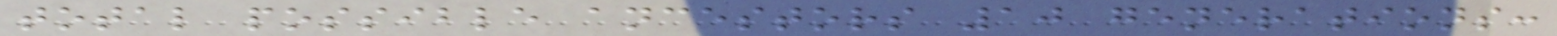total possible ancestors 10 generations:
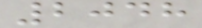2048
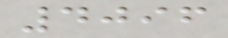4096
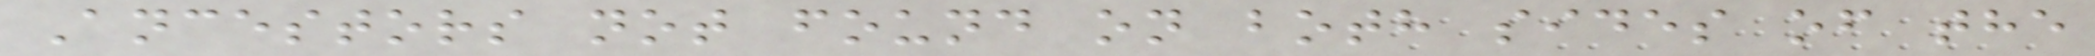Ancestors not found on both sides of the
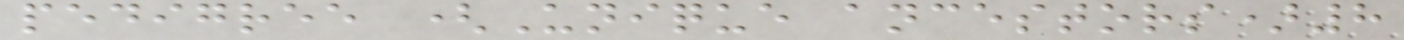pedigree (Unique ancestors)8
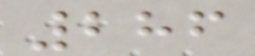286
